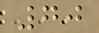70
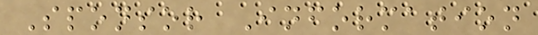Sponsor Information
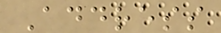Address
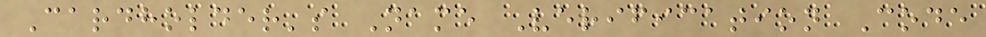Cardholder's Name Verification Code
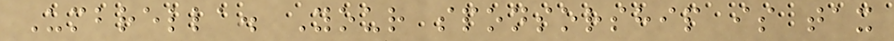Umbrella. Your sponsorship is tax
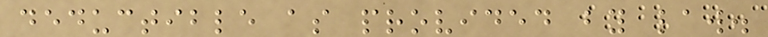deductible as provided by law.
